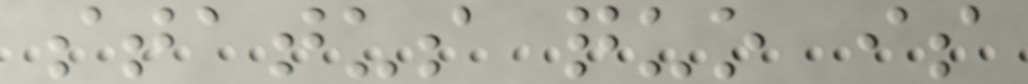status quo is
